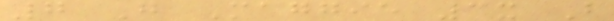7 G Maggie 3x B
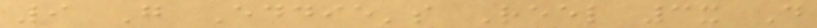9 G Eddie's Reel 3x D
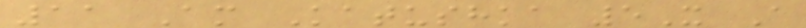11 Am Katushka 5X A
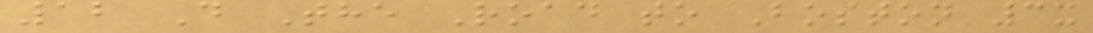12 D The Road to Boston 3x
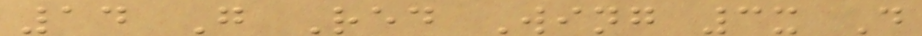14 G Red Wing 3x D
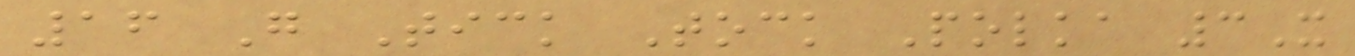16 G Tick Tock Polka 3X
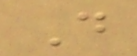D
